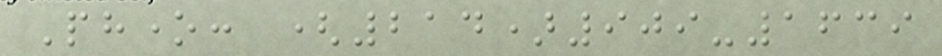Phone: (214)909-1639
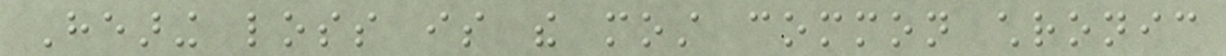Hearing loss is the most common chronic
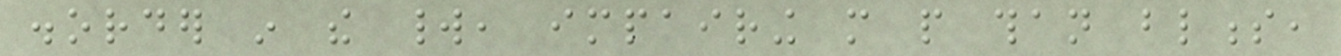disorder in the world, impairing more people than blindness,
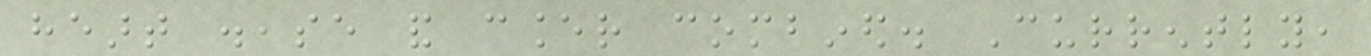heart disease and cancer combined. Currently,
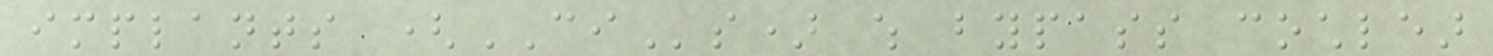implants (CIs) which bypass cochlear
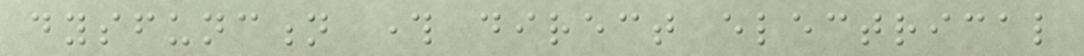dysfunction through direct electrical
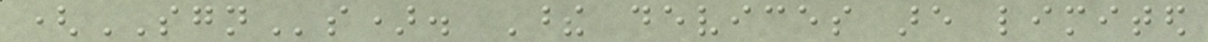(SGNs). These devices are limited
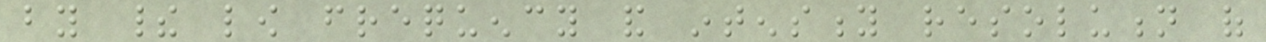by their low frequency and intensity resolution of
